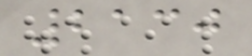2130
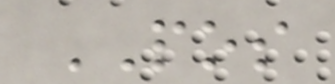POS
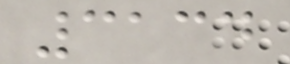3134
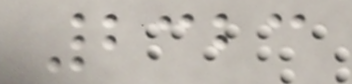2323
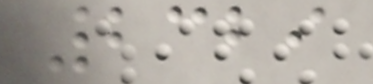2329
